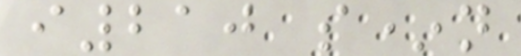i210 s*n
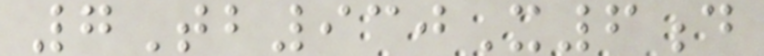7Tb930X6d
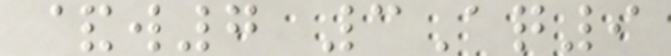&w7 3Aq9
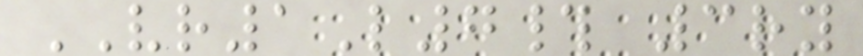VR1L7# 3ry
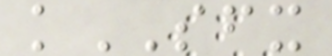kSFX
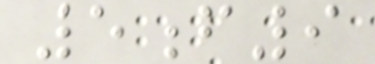5f9
